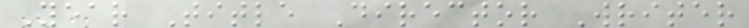Year Title Director Writer
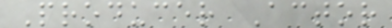Producer Actor
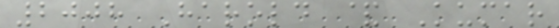2008 Harold & Kumar
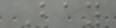Bay
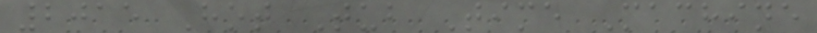2015 Hot Tub Time Machine
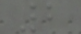2
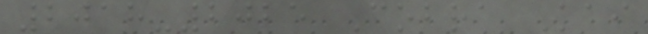2018-2025 Cobra Kai
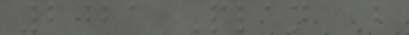2021 Plan B
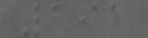191
